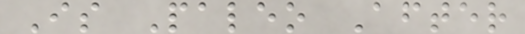Is Paleo After
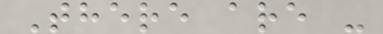There are -
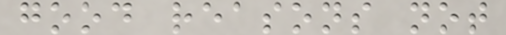good reasons not
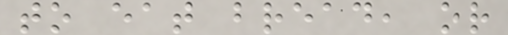to eat bread, or
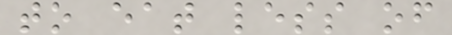to eat less of
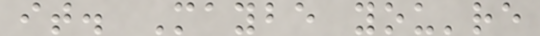it. Maybe you're
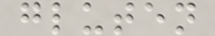gluten
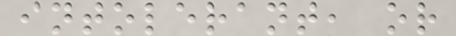intolerant, or
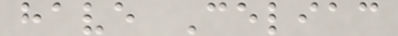have Celiac
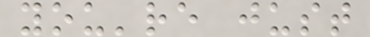you're just
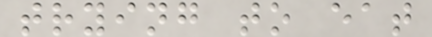trying to eat
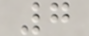7
